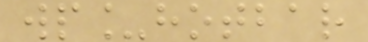wp_hotbar
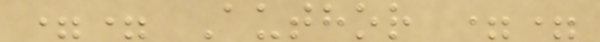== Author ==
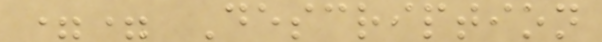== Description
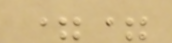==
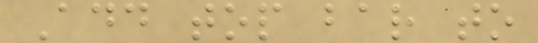Add top bar to
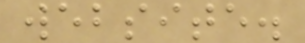website.
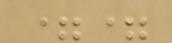==
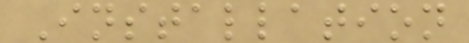Installation
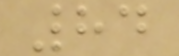84
